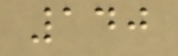140
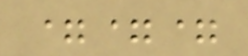===
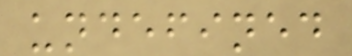undefined
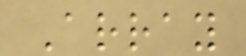Array
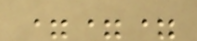===
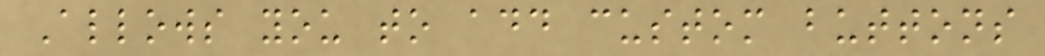Allows you to add custom buttons
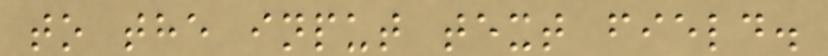to the input text field.
